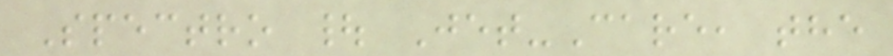Spectro | Jet-Care, the
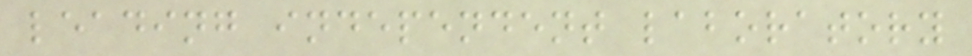leading independent laboratory
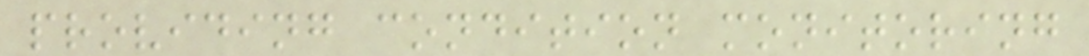providing condition monitoring
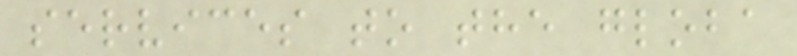services to the globa
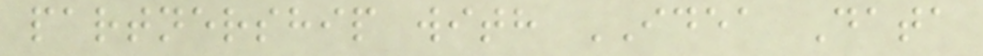partnership with IDEA Data
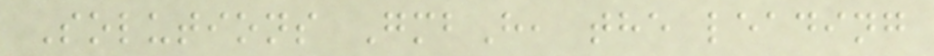Solutions GmbH, the leading
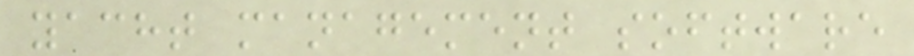yacht management software
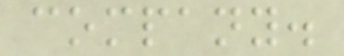company.
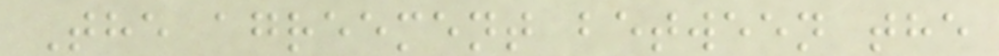The agreement between the
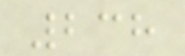238
